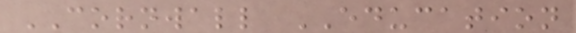CORNWALL EDUCATION
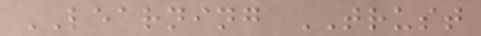LEARNING TRUST
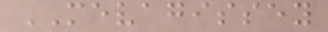MEVAGISSEY
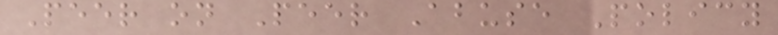Peer on Peer Abuse Policy
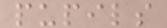pupils
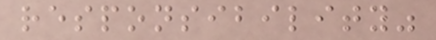responsibility"
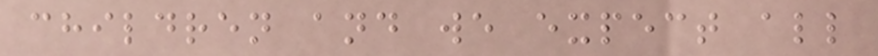children and we expect all
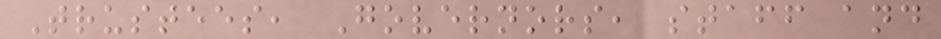Trustees, Governors, staff and
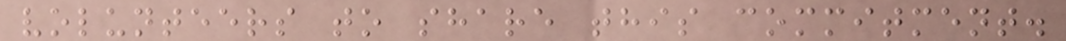volunteers to share this commitment.
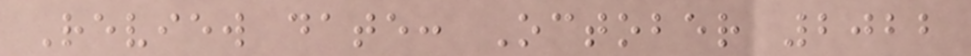Review date: October 2022
